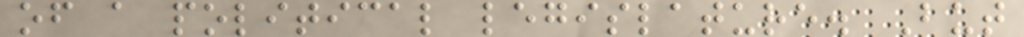of a political legislature. But
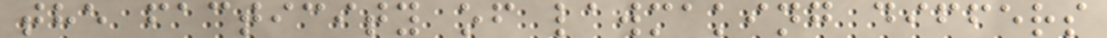the facticity of lawmaking differs
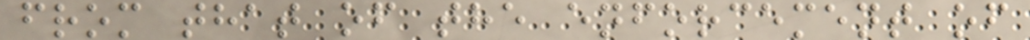from that of the enforcement of
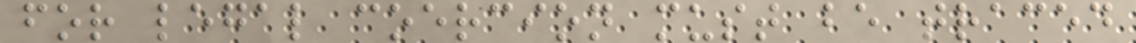for legal coercion must be traced
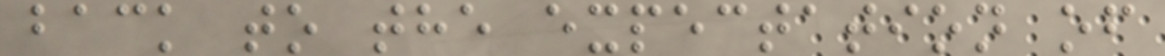back to the expectation of
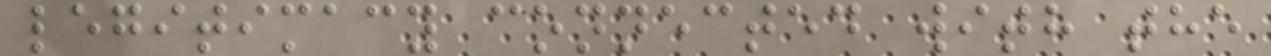legitimacy connected with the
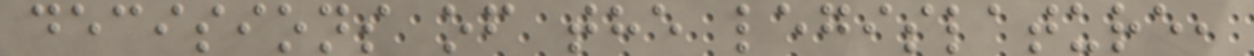decisions of the legislature,
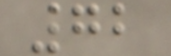72
